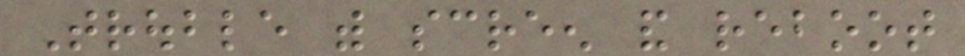Trouble with screen and reboot
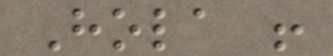Hola !
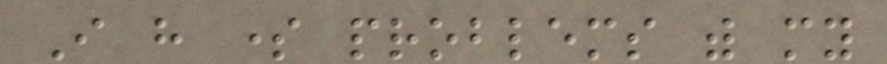I have some problems with my
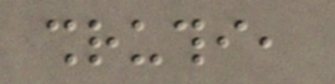shruthi,
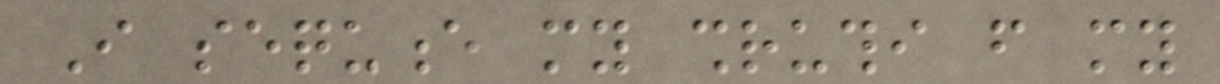I sequence my shruthi from my
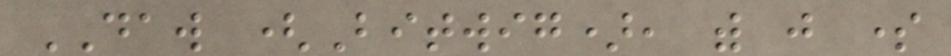DAW (Bitwig), with just some
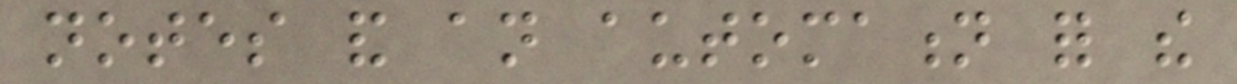notes and an automation for the
